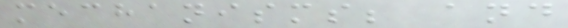mechanisms; and
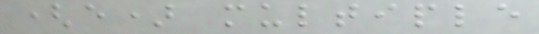(e) multiple
